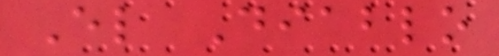El Diablo
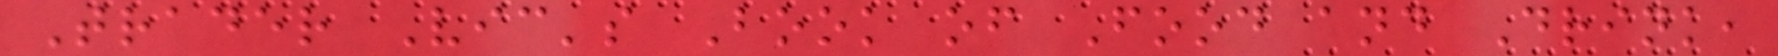Trader Vic's Book of Food and Drink,
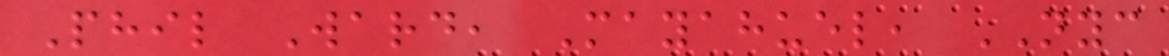Phil Ward, Mayahuel, NYC
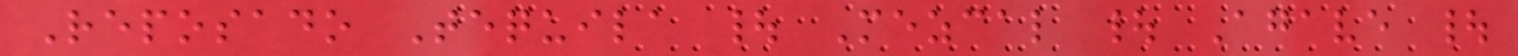Reposado Tequila | Mezcal | Agave |
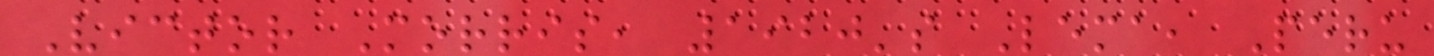Victor Morris, 1920's Lema, Peru
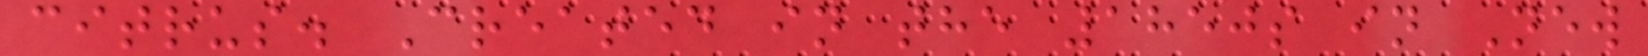citrus. Created in the 1850s in New
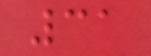31
